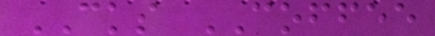CKS COFFEE
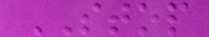STOP
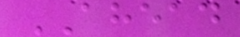AHEAD
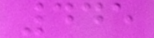445
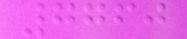7760
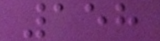158
